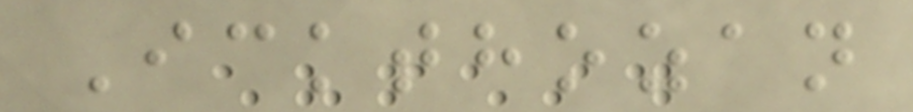Ickthozan
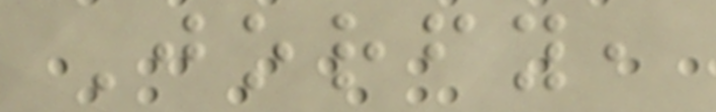Jorfy,
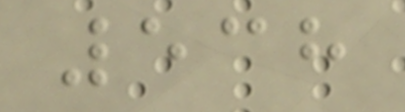538
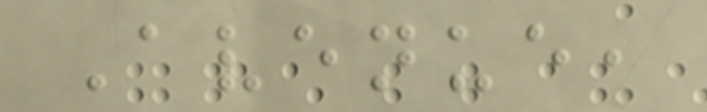Avenue,
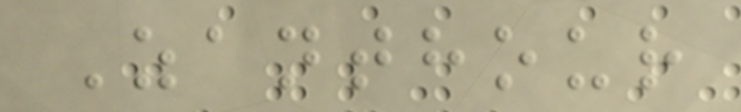Zanthour
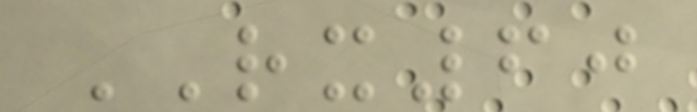RX60
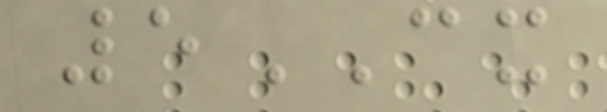5CX
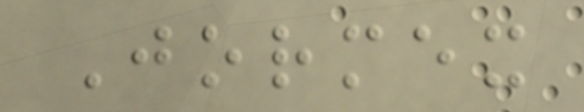Jormex
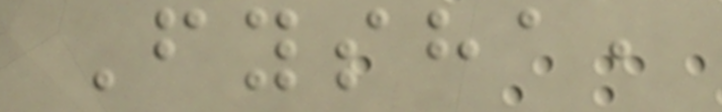Fysha,
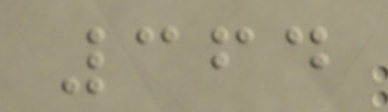364
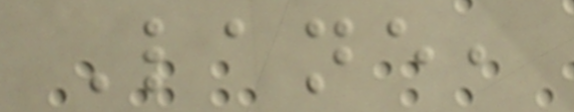Lane,
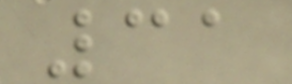31
